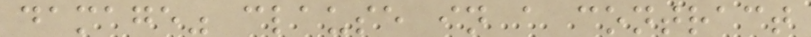damage" clause in a contract
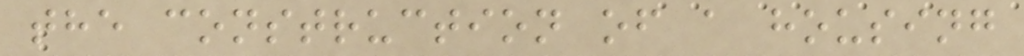the construction of a housing
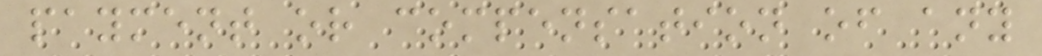payment or compensation of any
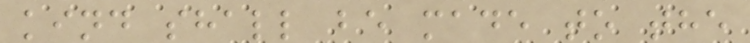kind shall be made to the
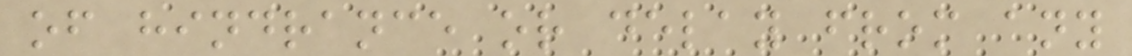of hindrance or delay from any
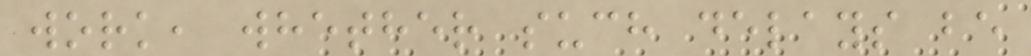work, whether such delays be
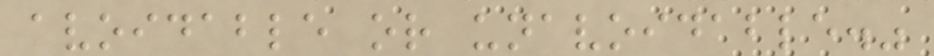avoidable or unavoidable."
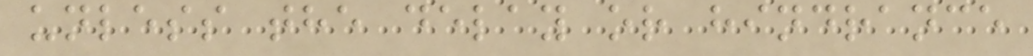unless the delay or hindrance
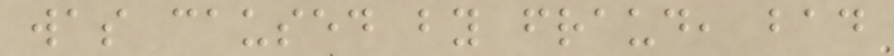was caused by fraud, bad
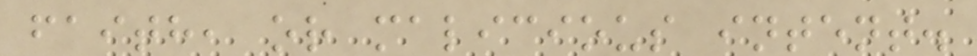faith, or malicious intent.
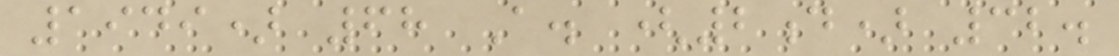1949) 68 A. (2d) 32.
